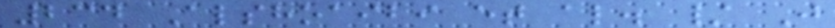234 Alshoaibi et al. / J
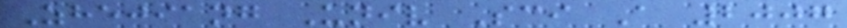Zhejiang Univ Sci A 2007
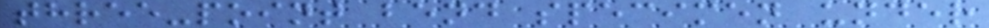three-point bend specimen under
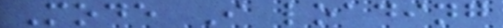Mode I loading
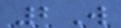2W
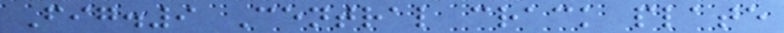Fig.9 Central crack plate
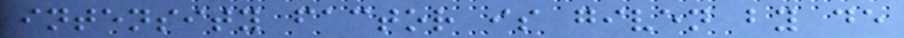intensity factor is given by de
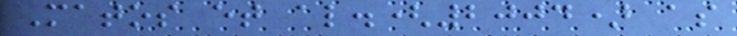Matos et al.(2004) as
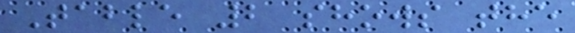Table 2 shows the
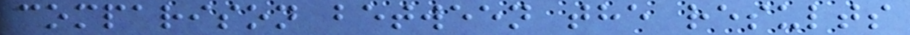comparison between the results
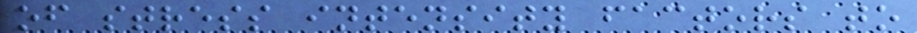of stress intensity factors to
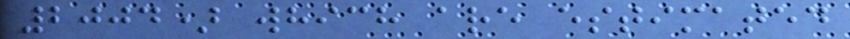2004) which are estimated
